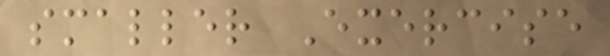smaller Exercise
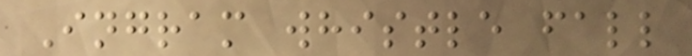Ingram whistle fall
